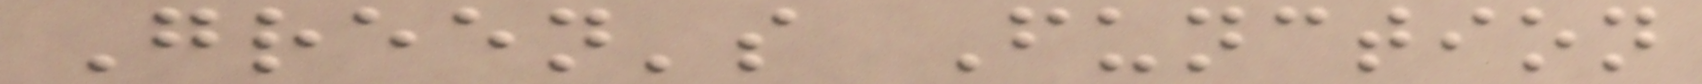Green's Function
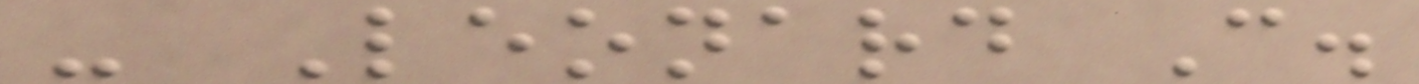- Leonard C.
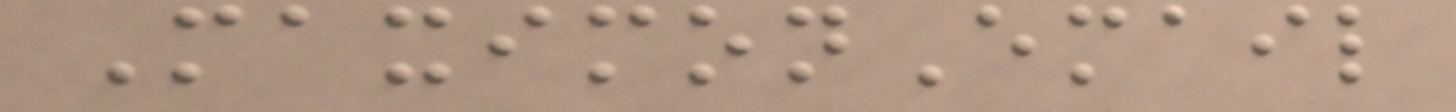MaximonEmail
